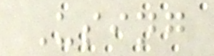Using
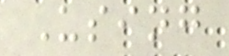Using
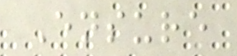Ensure
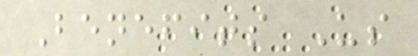Benefits Us
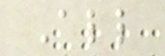All
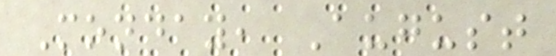Monday, August
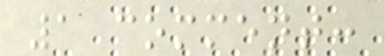1 comment:
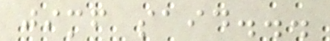jimf said...
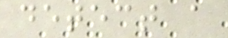detect a
